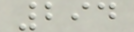294
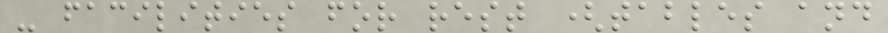- facilities for rest (tables and
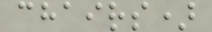chairs)
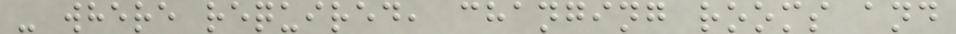- where required, changing rooms and
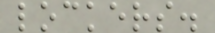lockers.
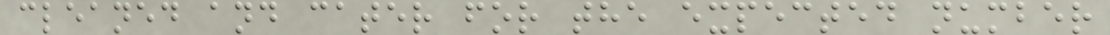cleaned and cater for the expected number
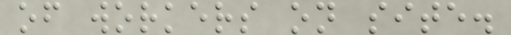of workers on site.
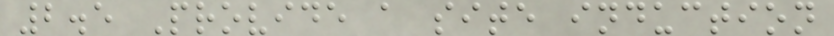2.5 Provide a site induction
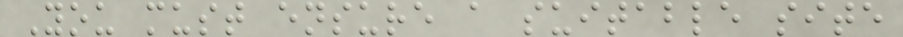You must ensure a suitable site
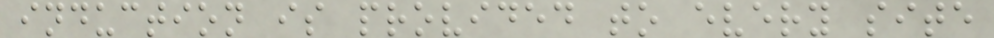induction is provided to every site
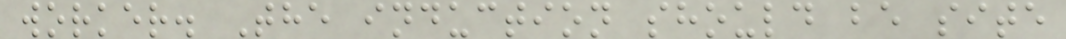worker. The induction should be site
